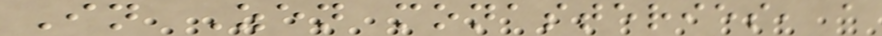In Zen monasteries, a
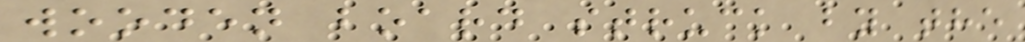wooden board struck by the
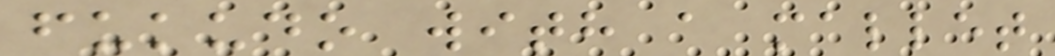fukudo with a mallet
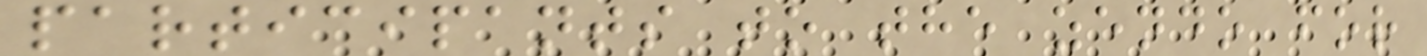participants to the zendo for
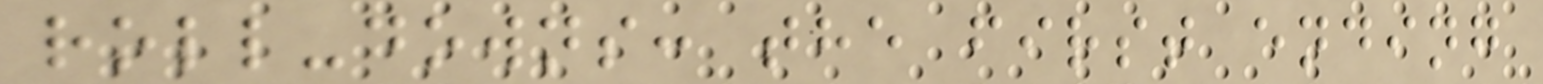roll-downs: the first ending
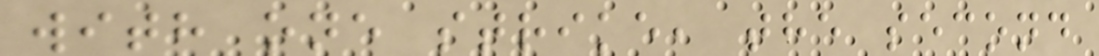with one strike, the second
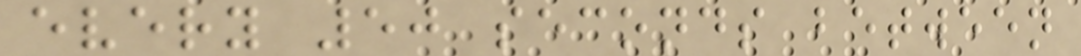every 50 seconds between
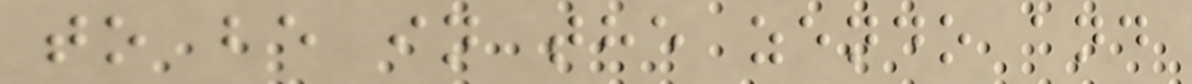to be in the zendo and
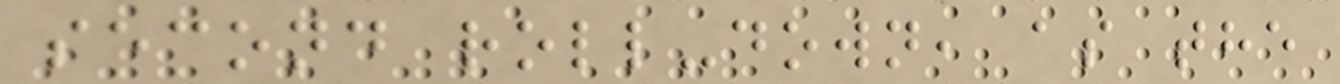second roll-down, as the
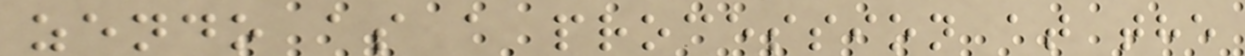zendo as a procession at the
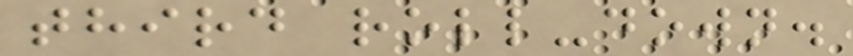third roll-down.
